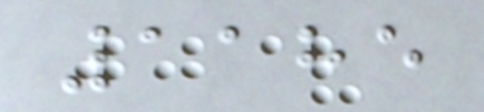1185
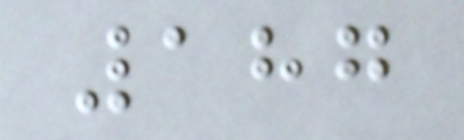187
